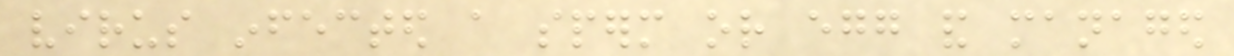virus infected a sperm or egg and managed
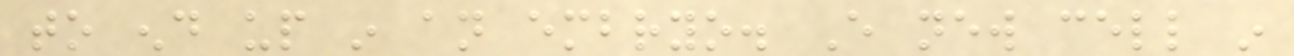to end up in an embryo. Every new cell in
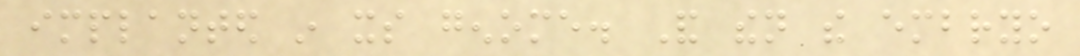implanted in its genome. And then the embryo
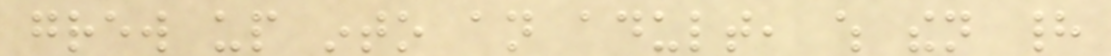grew up into an adult, which then had
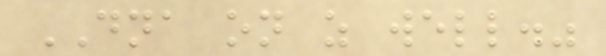DNA on as well."
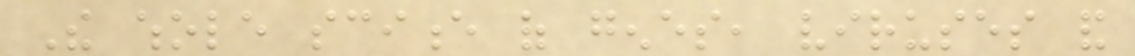The whole science of genes, viruses and
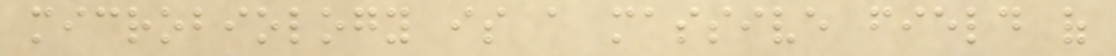microbiology is a massive field of
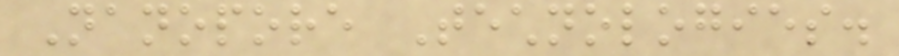Nanopore Technologies.
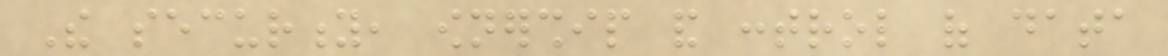The security, ownership and control of data
